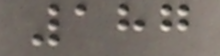187
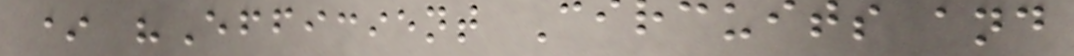* "Efficient Circuits and
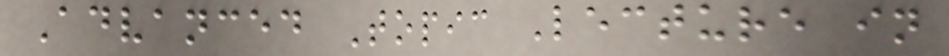Advanced Topic Lecture in
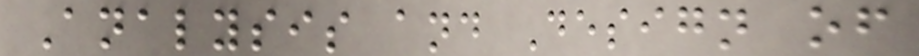Analysis and Design of
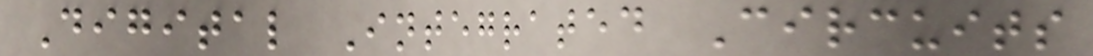Digital Integrated Circuits
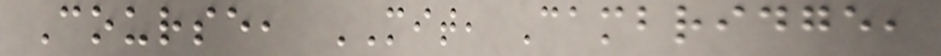Course, MIT, Cambridge,
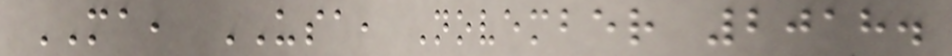MA, USA, November 2018.
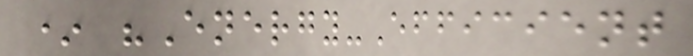* "Energy-Efficient
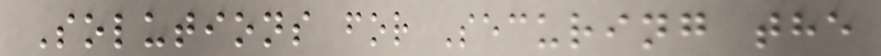Solutions for Securing the
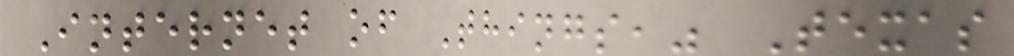Internet of Things," Texas
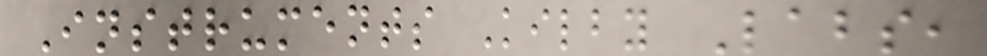Instruments Kilby Labs,
